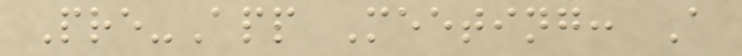Pre-App Meeting: A
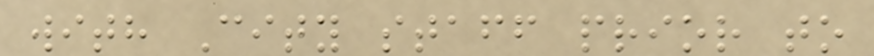with City staff prior to
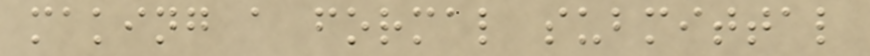making a formal submittal
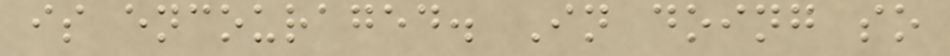is encouraged. In doing so
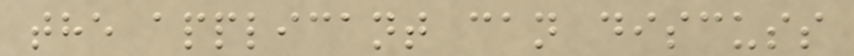the applicant can discuss
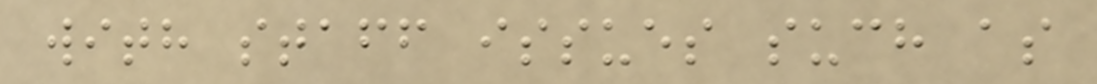with staff issues such as
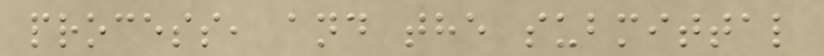process, and the submittal
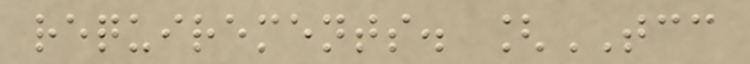requirements. [TCC
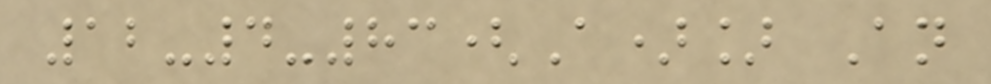12-4-83(A)] An
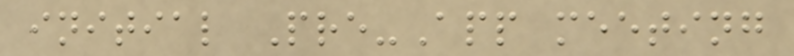initial Pre-App meeting
